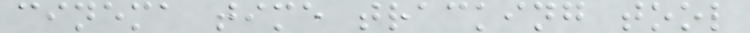cinema time tracking tool
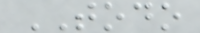TODO
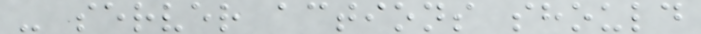- server actions should
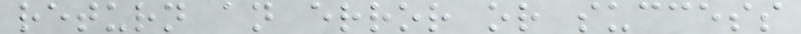return an error or success
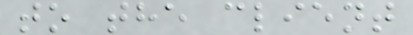to the client
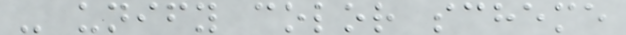- unify color scheme
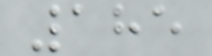185
